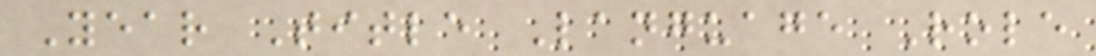Year Title Language Role
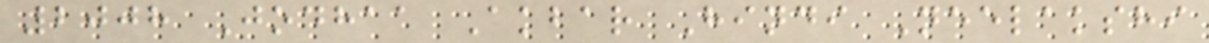2008 Jodhaa Akbar Hindi Neelakshi
